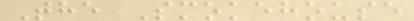The Smokehouse
